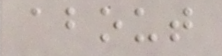about
